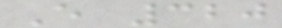E 320
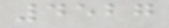4527
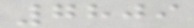7809
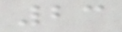23
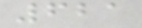621
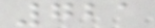721
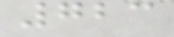723
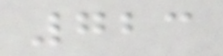723
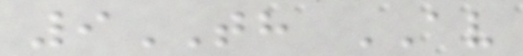9TH AV
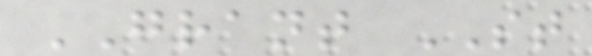GRANT ST
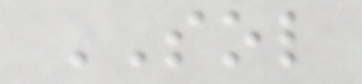SOL
